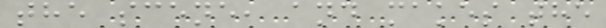the scene, and makes the
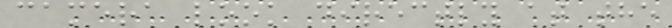camera look directly at the
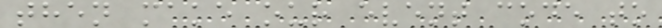then make our event code to
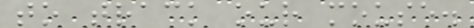to track our mouse.
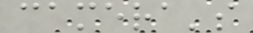camera's
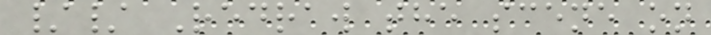// Redraw the scene on
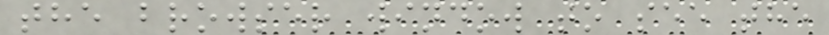the browser window to see the
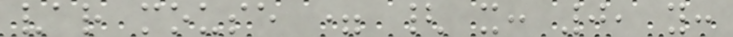var mouse = { x: 0, y:
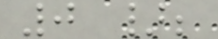0 };
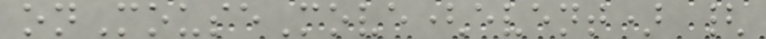onMouseMove(event) {
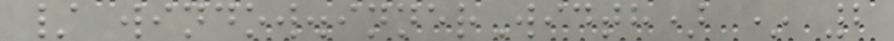/ window.innerWidth) * 2
